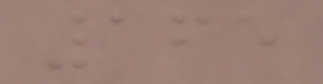165
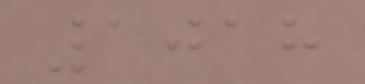1018
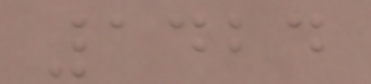1424
